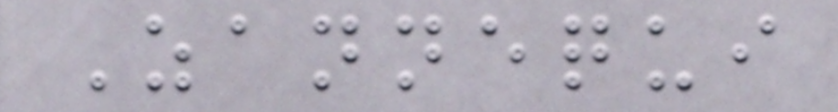Zannequi
